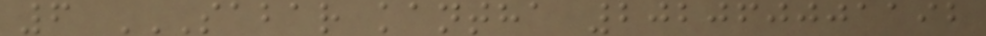6 SABAR KANTHA 202060001192
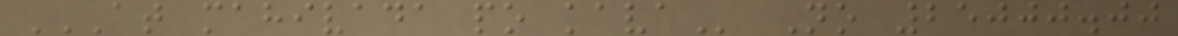AT MAHIVADA PO KAVA No 25000.00
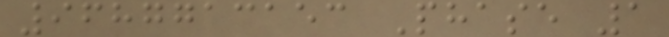9687713153 Phase 1
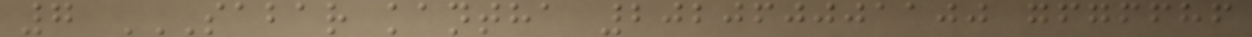7 SABAR KANTHA 202060001100 GFGFFHF
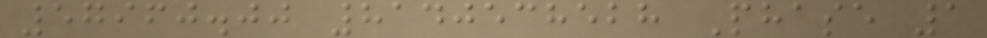57960.00 8140538528 Phase 1
